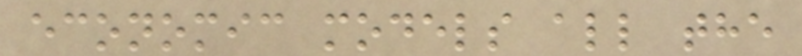economic models all the
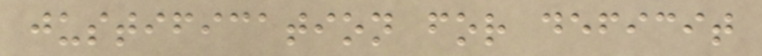justification for deficit
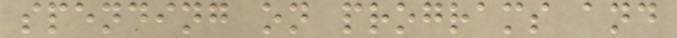spending on programs and
